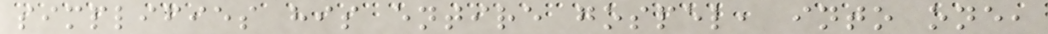simplifies his entire gospel, into one,
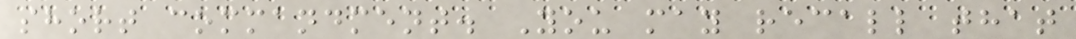short commandment. You may recall that
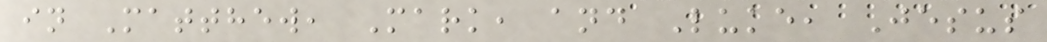in Matthew, Mark, and Luke, Jesus
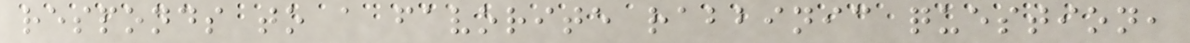responds to a favorite rabbinic question,
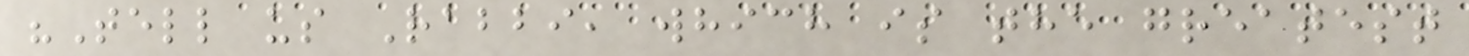"Tell us Rabbi, which is the greatest
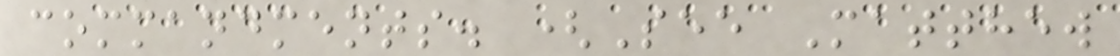commandments. (See Matthew
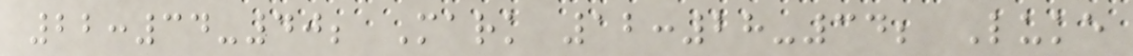22:34-40; Mark 12:28-34; Luke
